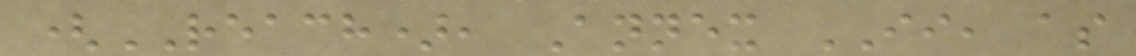(REACH), Annex II, as
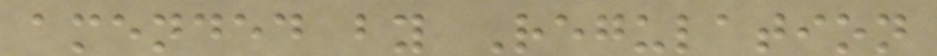amended by Regulation
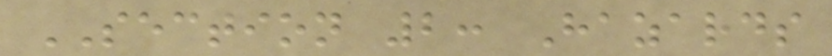SECTION 2: Hazards
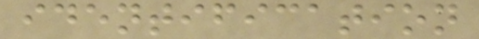identification
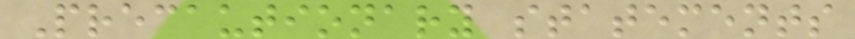Precautionary statements
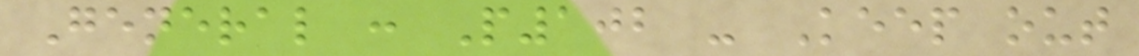General : P102 - Keep out
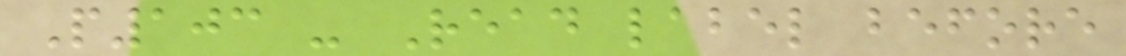P103 - Read label before
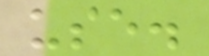use.
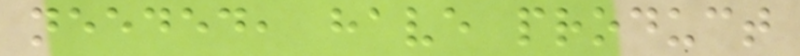needed, have product
